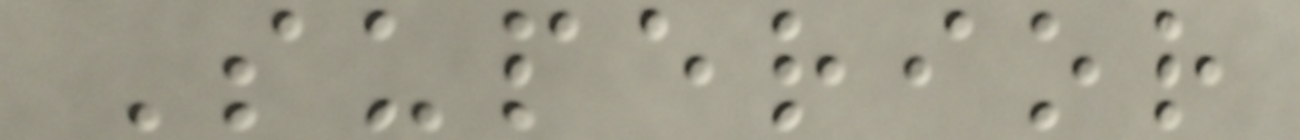Superior
